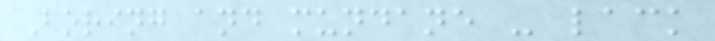Boring and mundane - lack
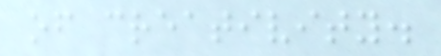of creativity.
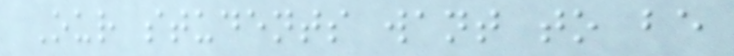Our students want to be
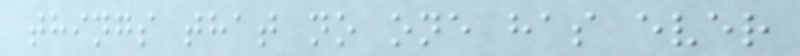things that no one has ever
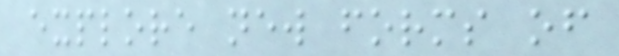explore new forms of
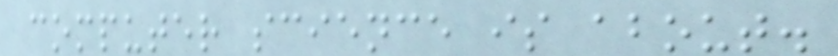computer science is about.
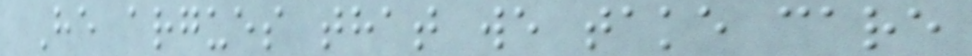He argues that we take care
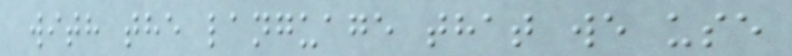with the language that we use
